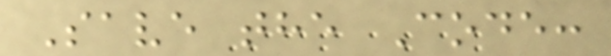Save the Code:
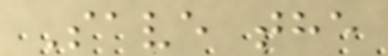Save the
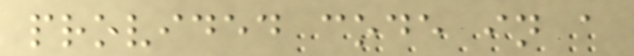provided code in a
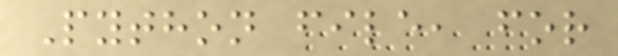Python file, for
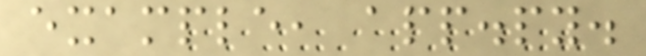example, app.py.
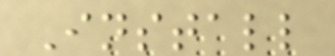Install
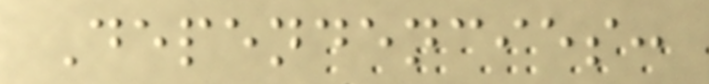Dependencies:
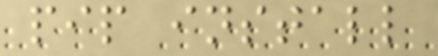pip install
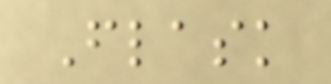Flask
